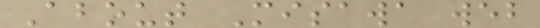About Misawa web
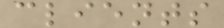clients
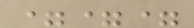===
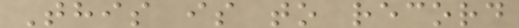This is to record
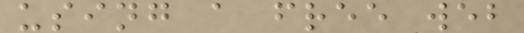using a free web
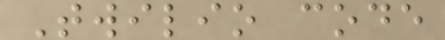Twilio code
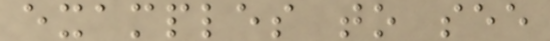examples to see
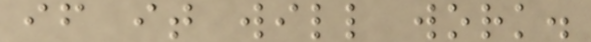if it will work.
